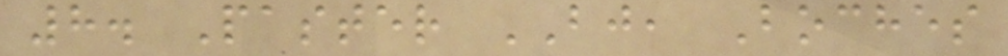8. Paster BJ, Boches
